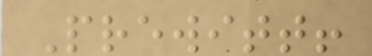Prewitt!
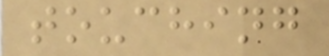touching
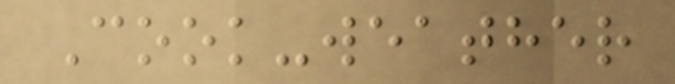Cook-weather
